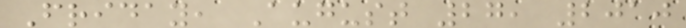Friday, August 27, 2010
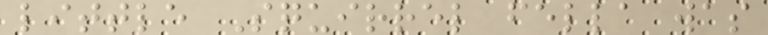little Squirrel fella was
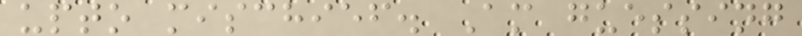upto mischief. Am guessing
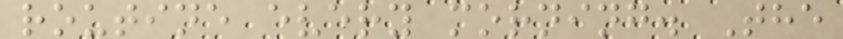routine every morning. The
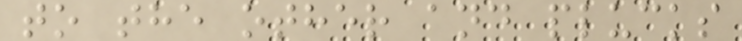to the other and plucks
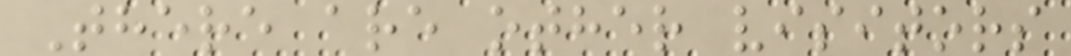There are other visitors
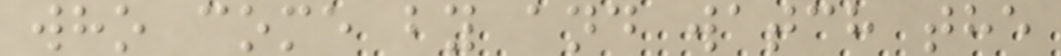who come by and watch the
